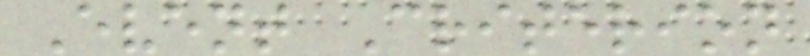Event Criterion
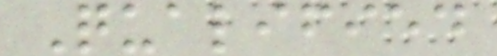Qualified
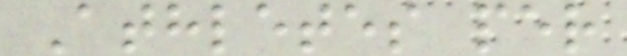Athletes per
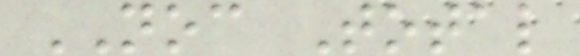NOC Total
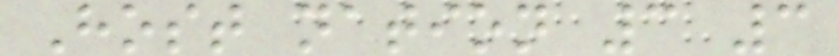Host nation 3 3
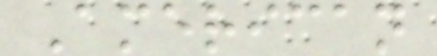American
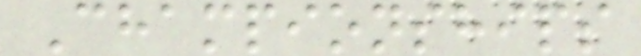Championships
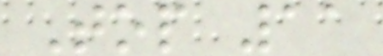Top 11
